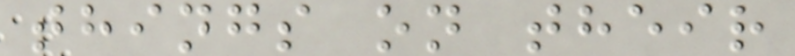things on their
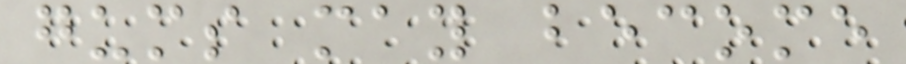gums may become
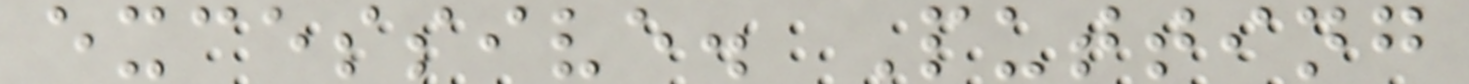excessive. Putting
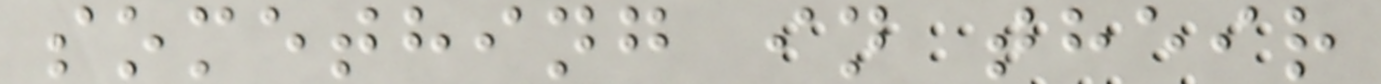something in their
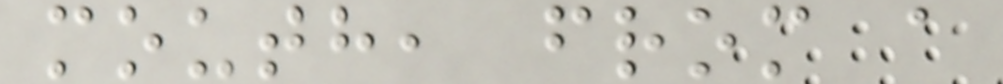mouth, from a
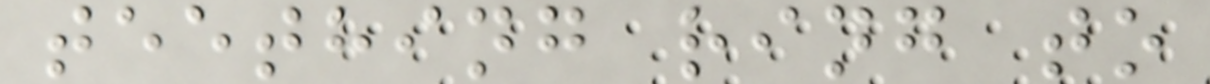teething ring to
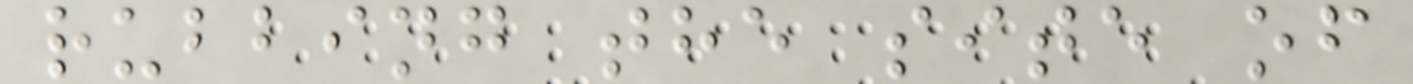rubbing the site of
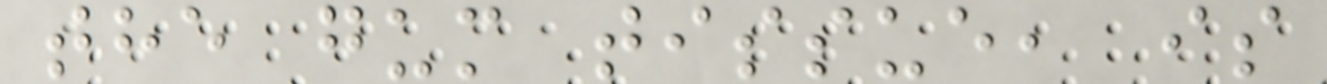the gum tissue, is
